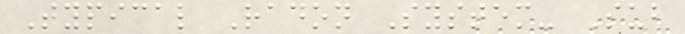Typical Radon System- Sub
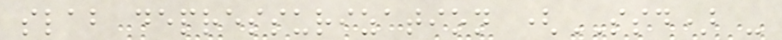slab depressurization (SSD) -
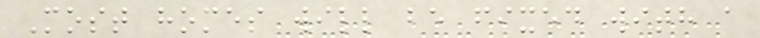Most homes will be fixed with a
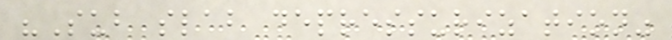"Sub slab depressurization"
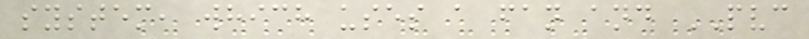system, which uses a fan and PVC
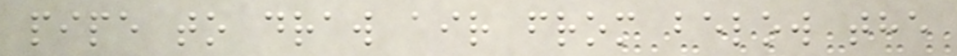pipe to draw air from below the
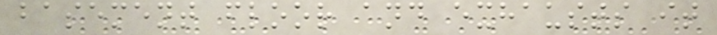basement floor and exhausts it
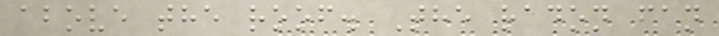above the roof. The radon fan
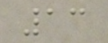13
